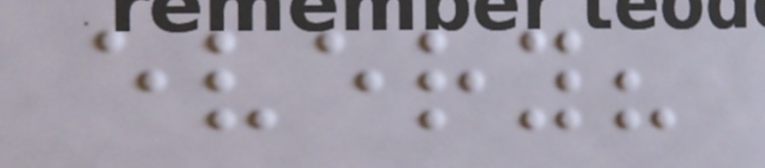every?
